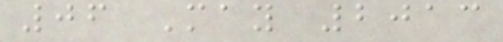06 May 2013
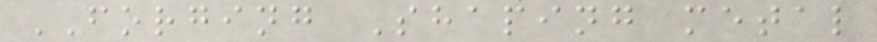FORGING Shaping metal
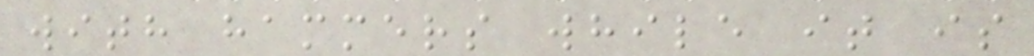with hammers while it is
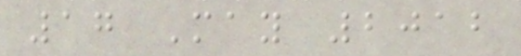17 May 2012
